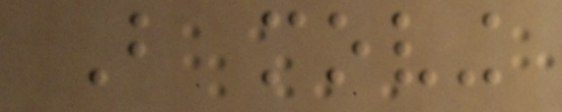But moving
